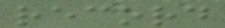record
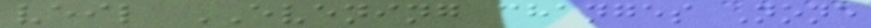veil EVENING changes None
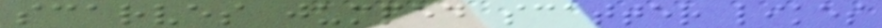scarves jumped scatter likes
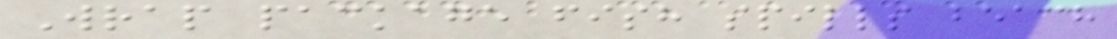Wrap package fish spills beach
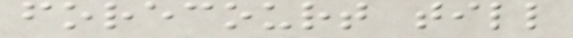forecourt till
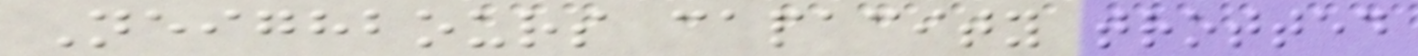Neighbours capacity trotted
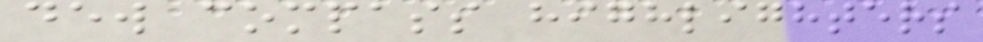dew compass highlighters
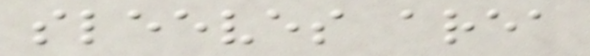sleeves area
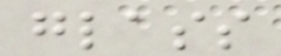glass
